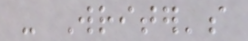- Writer's
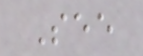See
